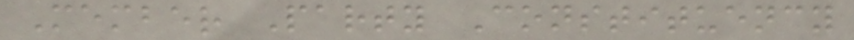Member Party Constituency
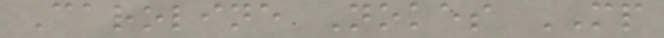Caroline Nokes MP
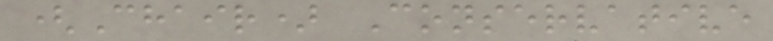(Chair) Conservative
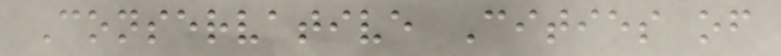Conservative Cities of
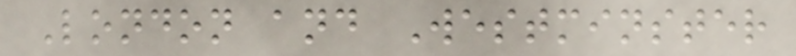London and Westminster
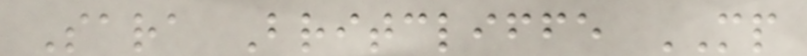Sara Britcliffe MP
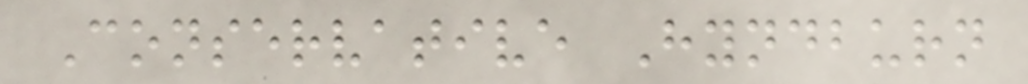Conservative Hyndburn
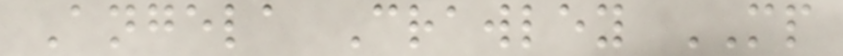Angela Crawley MP
